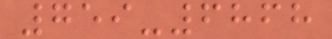759-6868
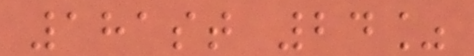181st 24%
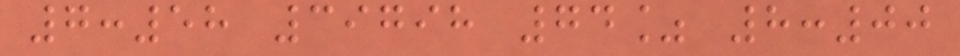7:58 39798 74% 8:00
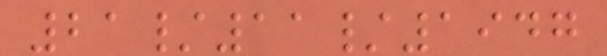21/11/1947
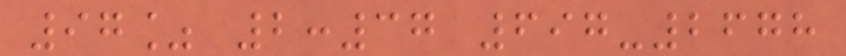97% 2:37 697-2678
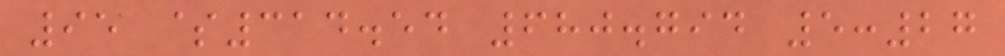95 $314.54 680.794 5:27
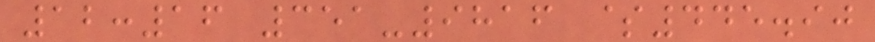12:16 351-9816 $445.90
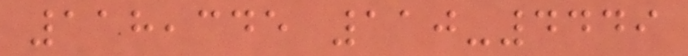118,345 110-4449
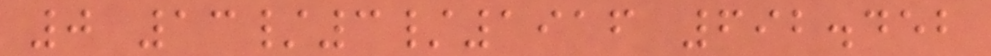0 13/3/1916 692.452
